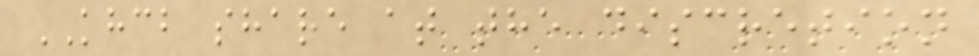KHCB share at the discretion
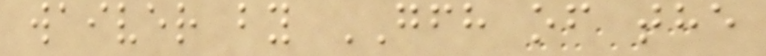waiver by GFH of the
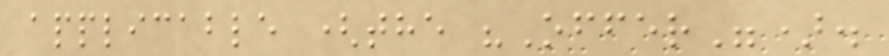applicable (the "Offer").
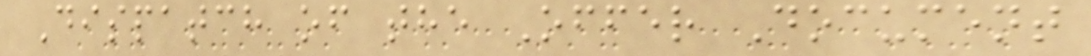Dispatch of the Offer Document
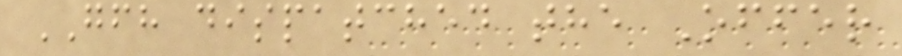GFH dispatched the Offer
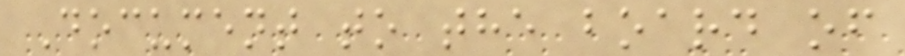Document to the board of
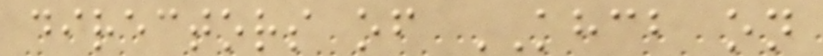directors of KHCB on
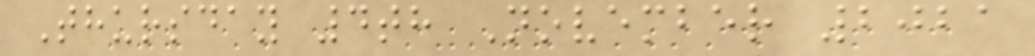Thursday 4th November 2021
